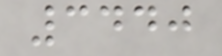3440
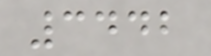3442
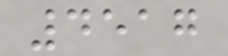4517
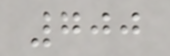700
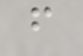f
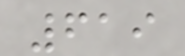619
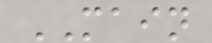MAIN
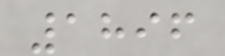1896
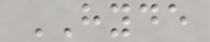HYDE
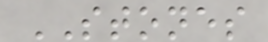STONES
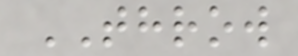THROW
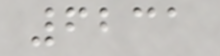6231
